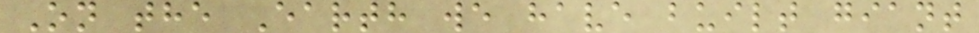On the Earth we have built giant
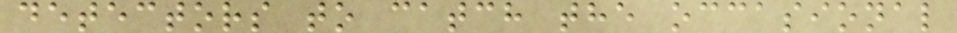detectors to catch the occasional
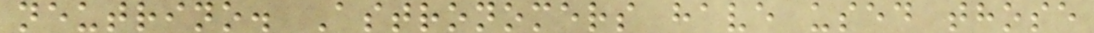neutrino. Astronomers have used those
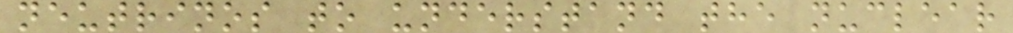neutrinos to understand the nuclear
